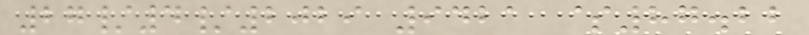27/4/2029 9421 $87.22
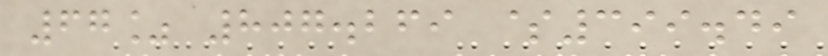67% 807.269 $399.49
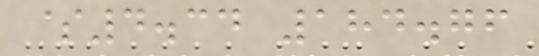$4.34 184.76
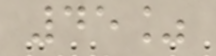45%
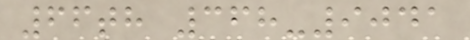66th 368-9041
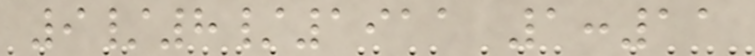9/8/1911 1:11
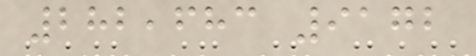282,683 9172
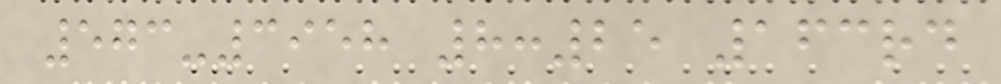573-3958 8:25 163rd
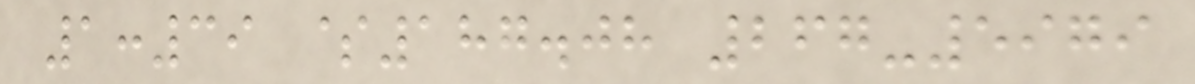1:39 $187.08 267-5979
